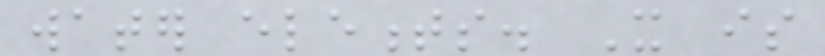water elements. It is
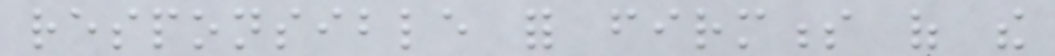responsible for firmness of the
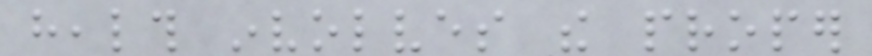health involves the proper
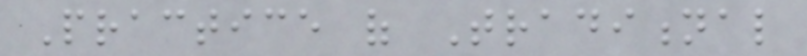Practice of Traditional
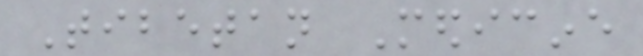Tibetan Medicine
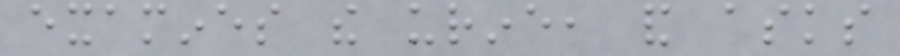examines the urine, and asks
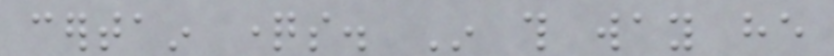certain questions. In this way he
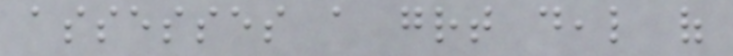assesses a great deal of
